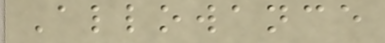Allowance
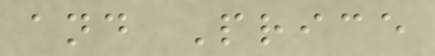and Price
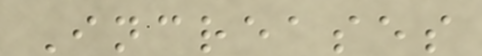Increases
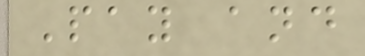Pay and
